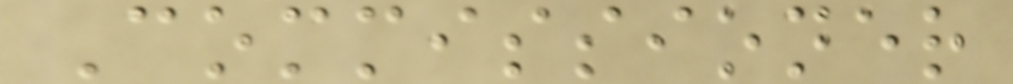Commissioner
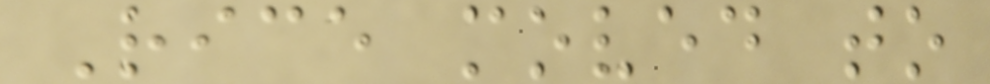Rice moved to
